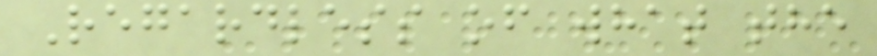Regardless of what the
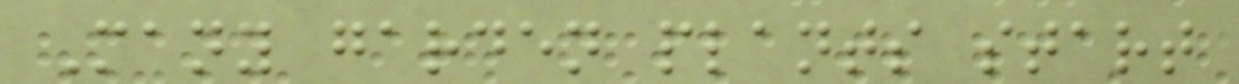Many garden plants start
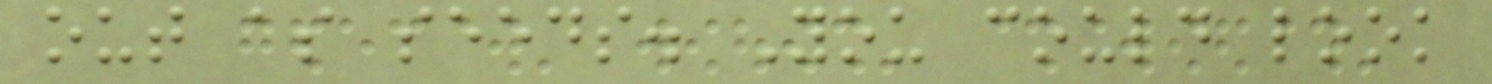out as seeds. You could look
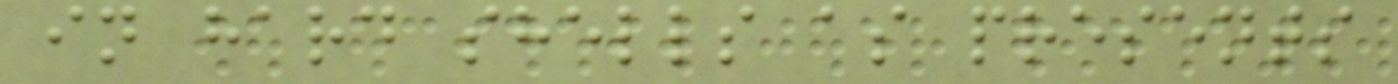in hard shells as presents
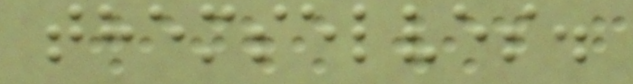themselves.
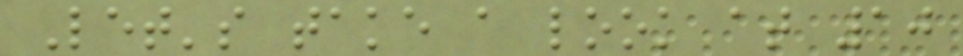Let's take a look at 10
